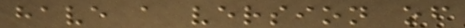have a version of
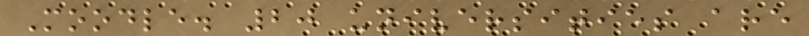Moodle. 20 universities are
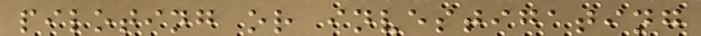piloting or investigating
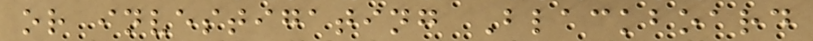or investigating Blackboard
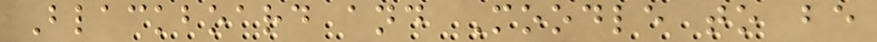Blackboard and Moodle to be
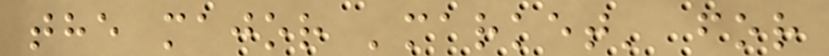the major 'market' for
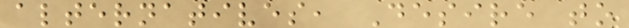alternatives, Desire to
